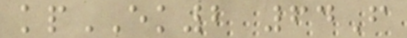kpEK2 64F
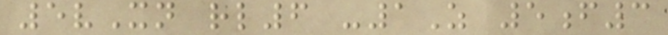5vXn rl6 -1Z 5f3
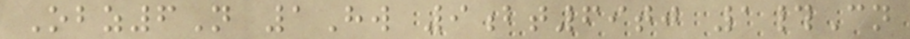Obz6N 1Hw 9bt69tj 1#Cn
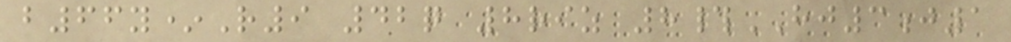b66y*R9 42q 8riz 8#HJ3j1
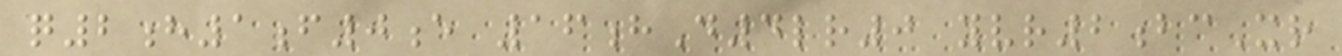q2h1f0e 16hD4lr0 yvr2bcXr
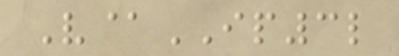V@IP3l
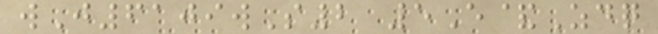wJ6109wS2 5E&Zdq
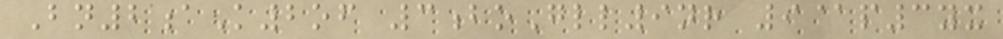Bn2aK2of 3boGll9nr 9@p3yx
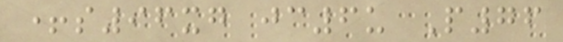+s96xg jc6u P76
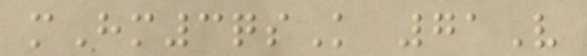mHm3qsK 71V
